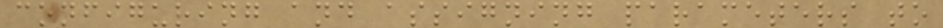configuring and assigning parameters to
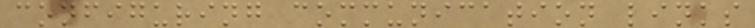configuring communication links
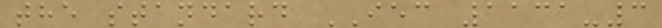the standard IEC 1131-3
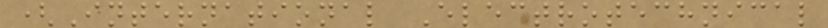(International Electrotechnical
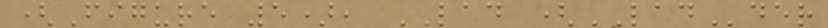(Figure 5), LAD (LADder
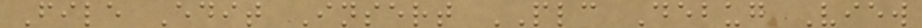File Edit Insert PLC Debug View
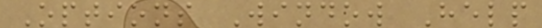Options Window Help
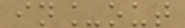in_out
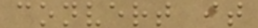convert it
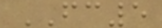FC5
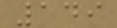149
